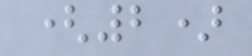(2)
